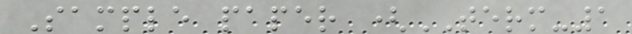Sample paper (TERM-1
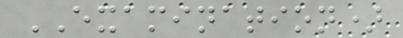EXAMINATION)
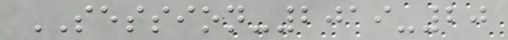SESSION-2019-20
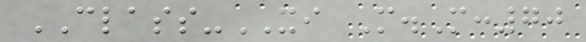CLASS-XI M.M:70
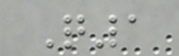Q1
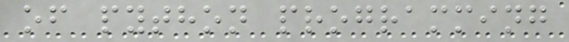of python programming
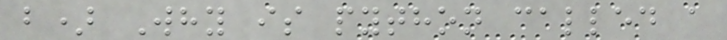b) Why is python called a
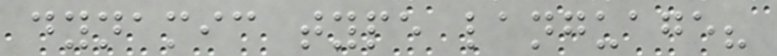dynamic type language?
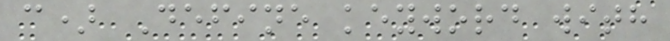c) Define keyword with
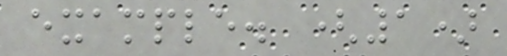example. (1)
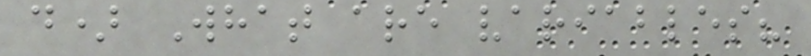d) What are variables?
